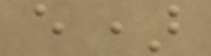e)
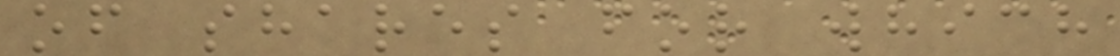of shares for which
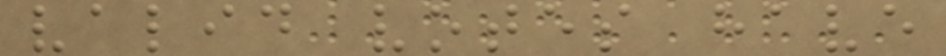valid votes have
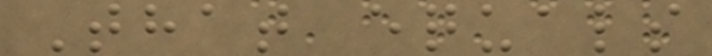That equals
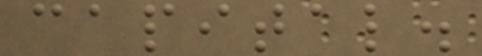capital.
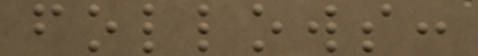follows:
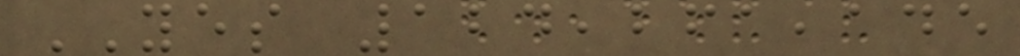YES 124,261,145
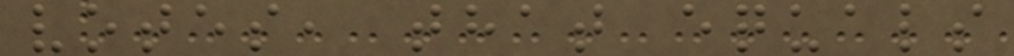votes, that equals
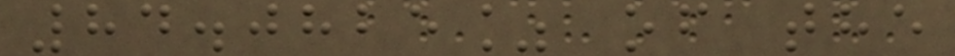84.0825% of the
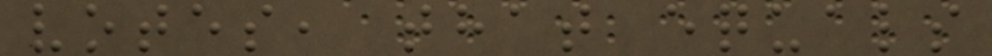votes, that equals
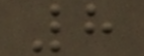8
